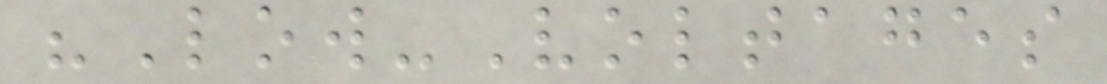"Low-Voltages
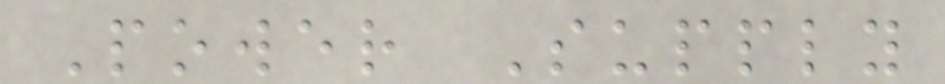Power Supply
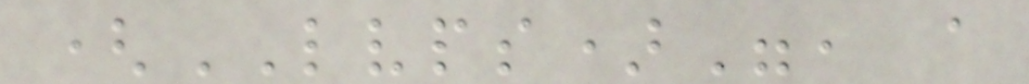(LVPS)", a
